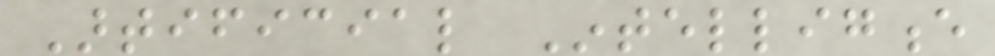Artificial Intelligence
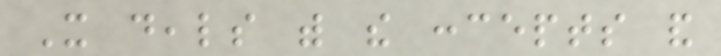It deals with the concepts and
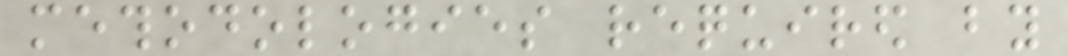methodologies required by
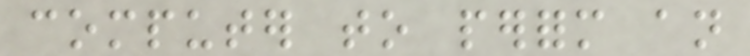computer to perform an
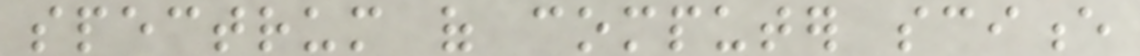spectrum of computer science
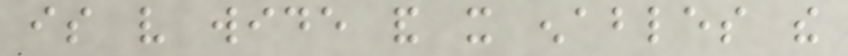is very wide and it enables the
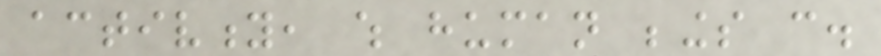activity, which human beings can.
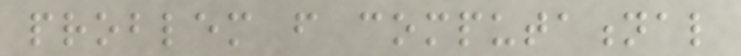problem from computational
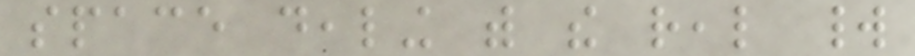space dealing with the real world
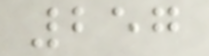257
